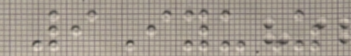9IyuZ
